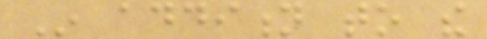In addition to the
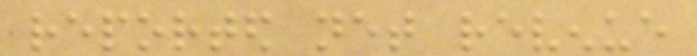reported net revenue
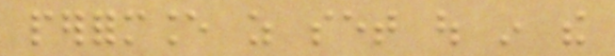performance as set out in the
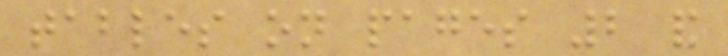tables on pages 2 and
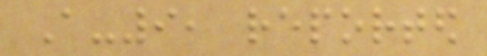A-9, reported
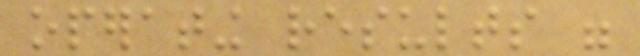operating results were
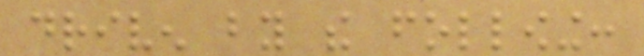driven by the following:
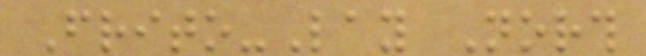Frito-Lay North
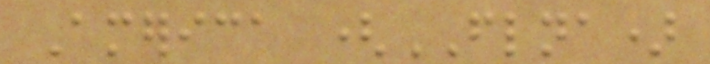America (FLNA)
